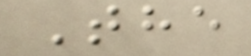The
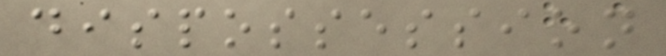dispossession
